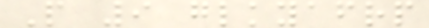P 9 glkyafrp
